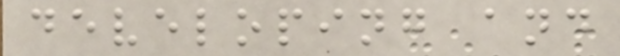developing and
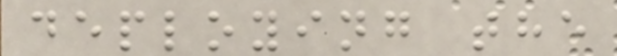deploying the
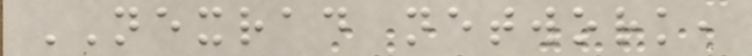NEXRAD network,
